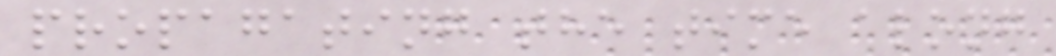propagating the time along
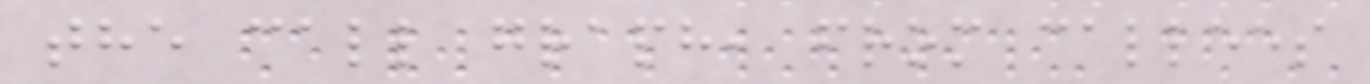the call graph, from callees
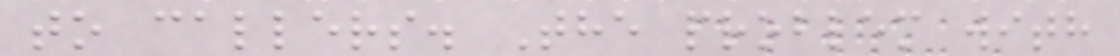to callers. The problem with
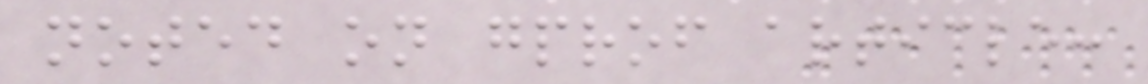noted on gprof article:
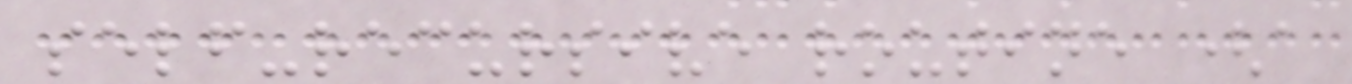self-recursive routine (a
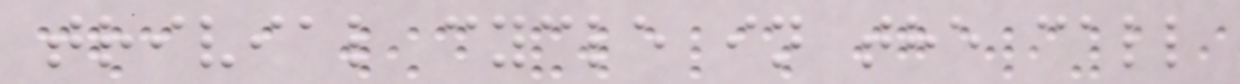trivial cycle in the call
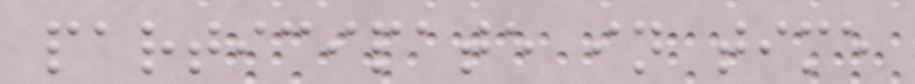participate in time
